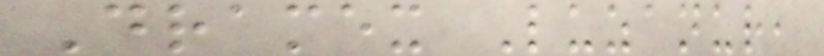Dramex Luzanur,
